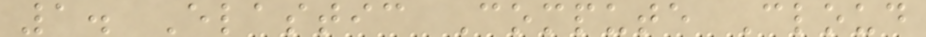1. Elastic Compute Cloud
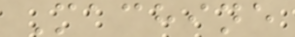Machine
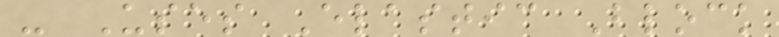- Uses Elastic Block
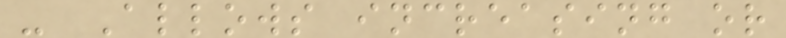- Allows increasing or
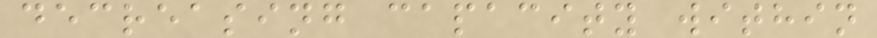decreasing capacity within
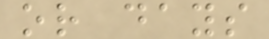or days
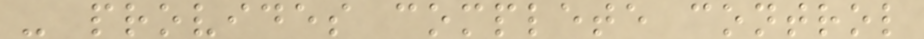- provides complete control
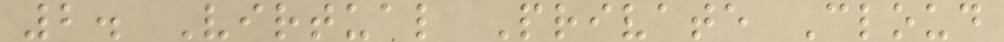2. Virtual Private Cloud
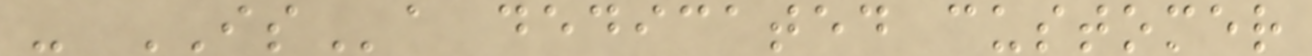- ISa dedicated customer
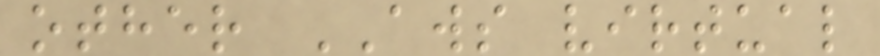other AWS virtual
